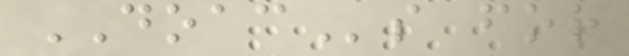DOACs for
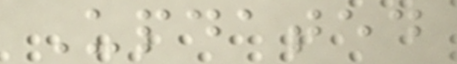Updated
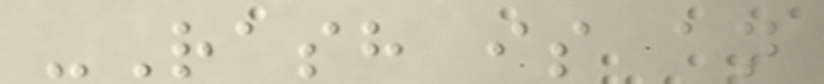-Rash is an
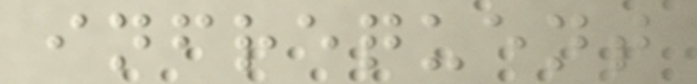infrequent
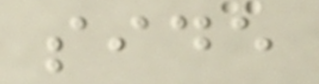side
